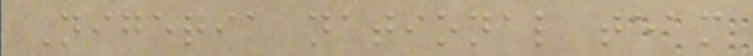Nigeria national team
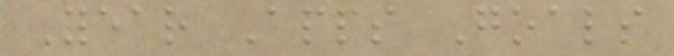Year Apps Goals
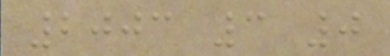2003 3 0
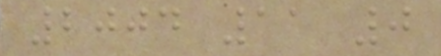2004 11 0
